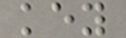key
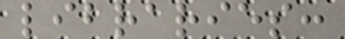libraries:
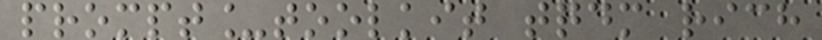prompt_toolkit tqdm rich
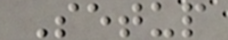Setup
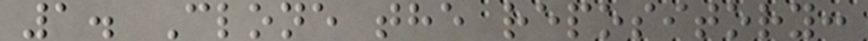1. Clone the repository:
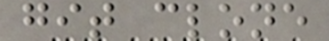git clone
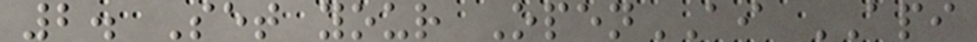2. Set your OpenAI API
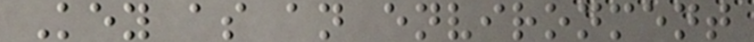Key as an environment
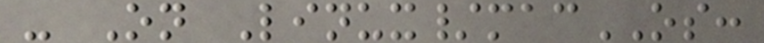- On Linux/macOS:
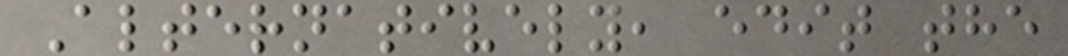Alternatively, edit the
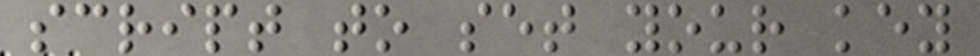script to set your key
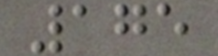175
